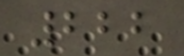222
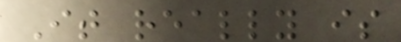It really is
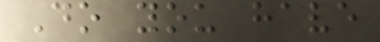Do you have
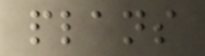plans
